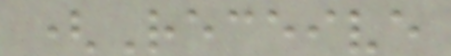(Receive
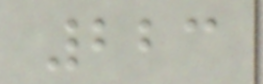223
